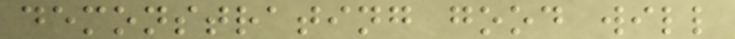demonstrating good will
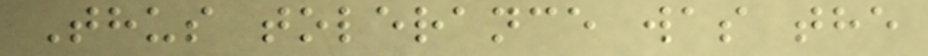Thus tolerance was the
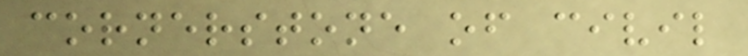cornerstone of civil
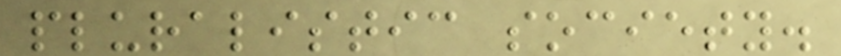pluralistic society.
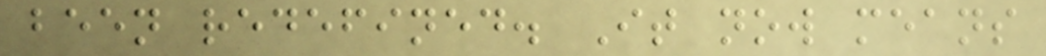been redefined. It now means
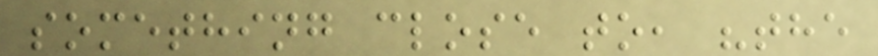something close to, "the
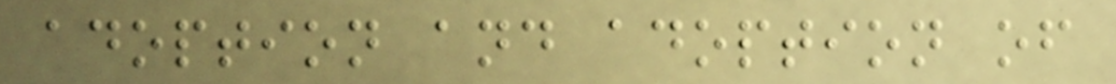adoption and adoption of
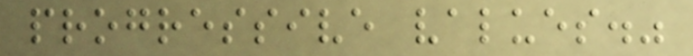progressive values."
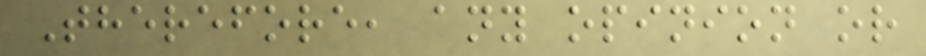Therefore, any opinion or
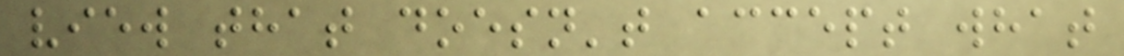view that doesn't accept what
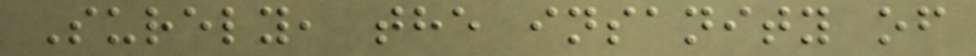Surely, the insanity of
